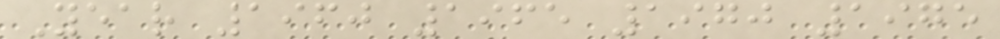Year 1960 1965 1970 1975
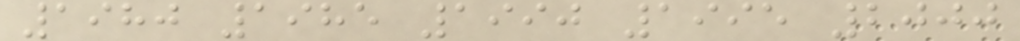1980 1985 1990 1995 2000
